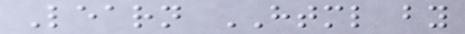Learn HTML by
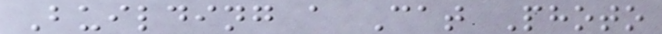Building a Cat Photo
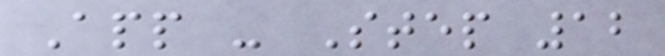App - Step 12
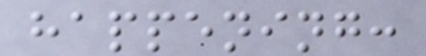happening:
